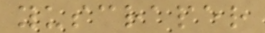yuscraper
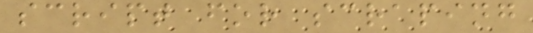script for scraping
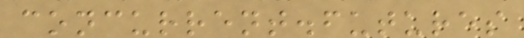concurrent.futures
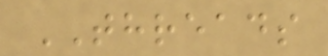THREADS
